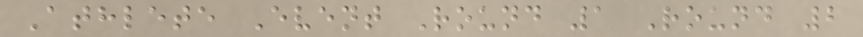Athlete Event Round 1 Round 2
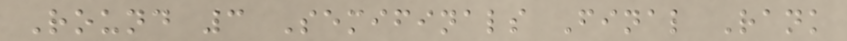Round 3 Semifinals Final Rank
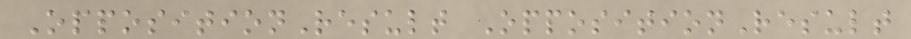OppositionResult OppositionResult
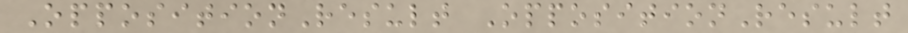OppositionResult OppositionResult
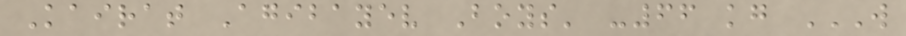Kairat Agibayev Boys' -66 kg W
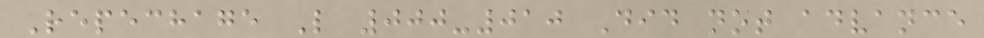Repechage L 000-010 Did not advance
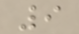9
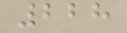228
